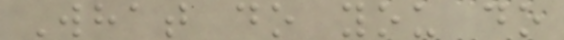What do you do
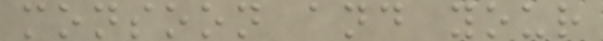monsoon and your
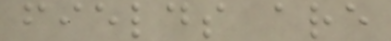fields are
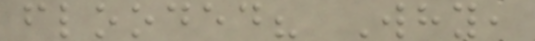flooded? Why,
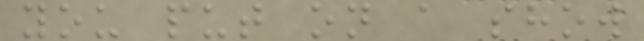you put on a show
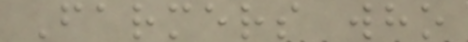Farmers who
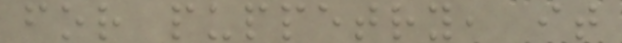for puppetry, it
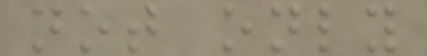not only
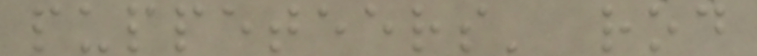puppeteers' rod
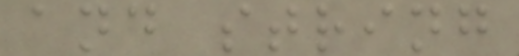and string
